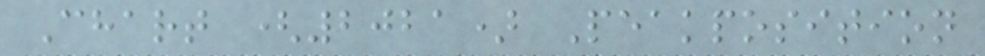Chart (2021) Peakposition
